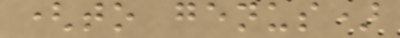(to genus)
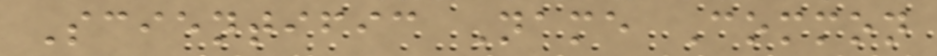Scientific Name Common
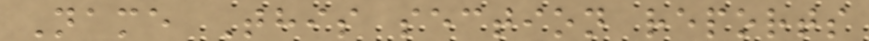Name This section reports
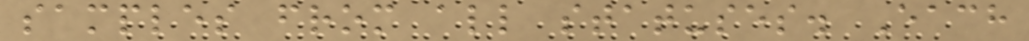samples from all statuses. Each
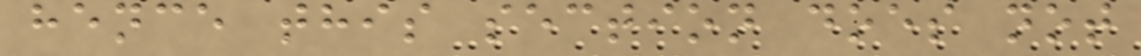hence this section does not
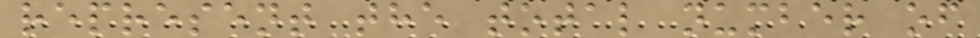represent the total number of
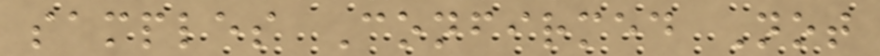samples Confirmed Not
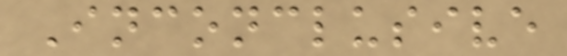Inconclusive
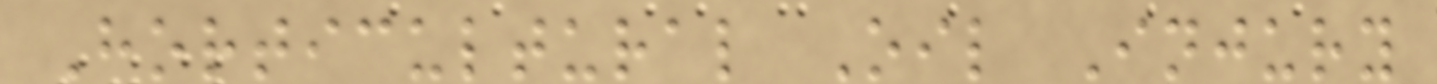Horticultural Oil Injury
